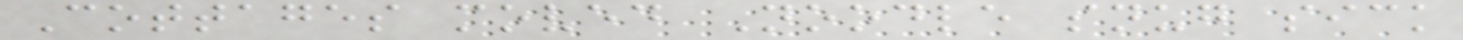Cottages moved Noodle snug sick
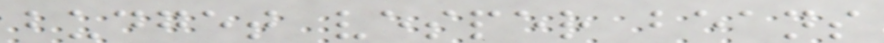budget vesper beans
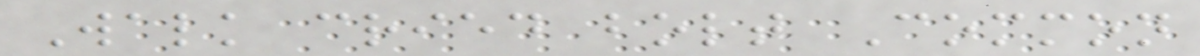Walk cried bolt Common
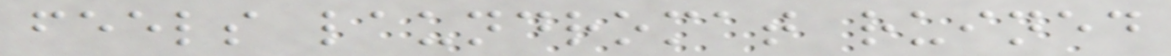feels laundromat ruined
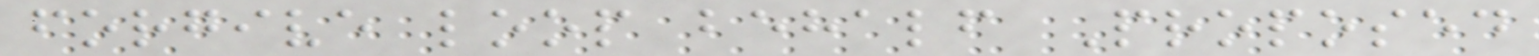forgive loop behalf Proposed
